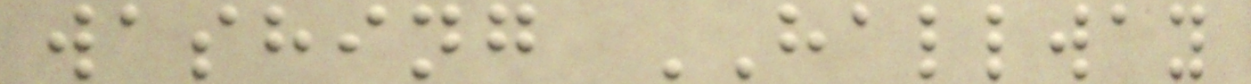washing HALLWAY
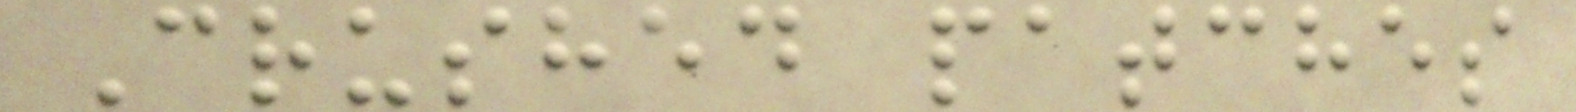Crushed patches
